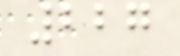227
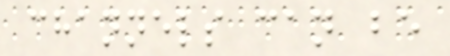channels can be
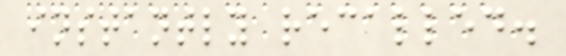instantly recalled.
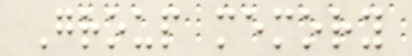Group memory
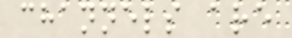channels are
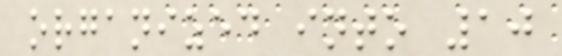organized into 10
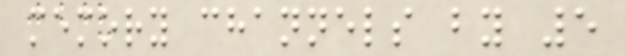memory channels by 5
